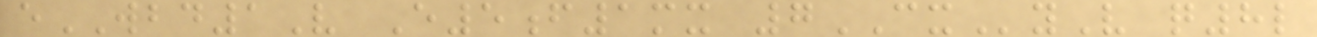eWBD1V E5f1mx 7CXyV q8l
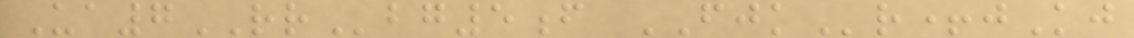Ua7RRbg5f FJKr+jKj
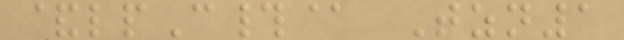&lpC#@ Tzn1
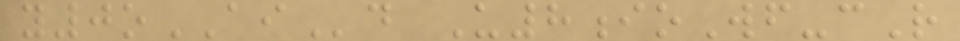y0oAId U8ioWf-cR
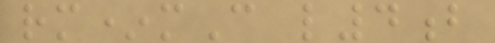rm*mC l4b
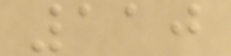110
